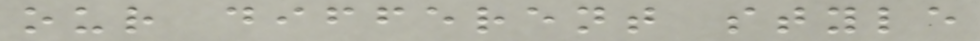our different style
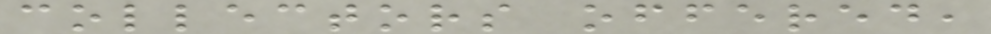collectors offered,
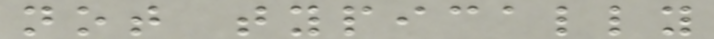not typically
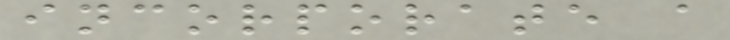incorporate a
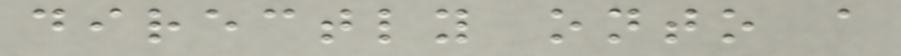directly onto a
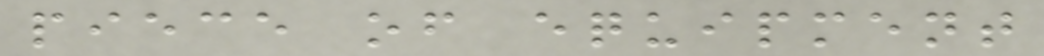piece of equipment
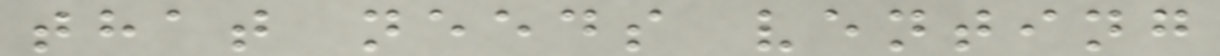that needs venting
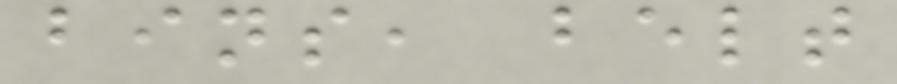bins, belt
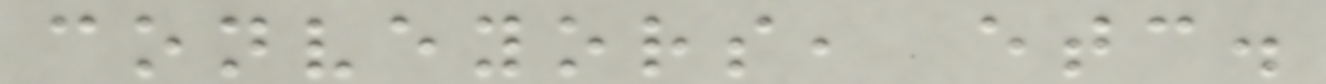conveyors, etc.
